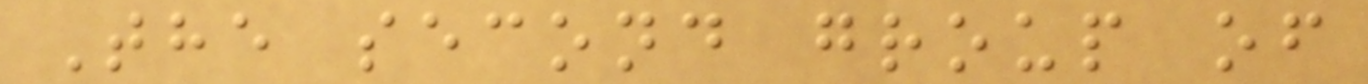The second group of
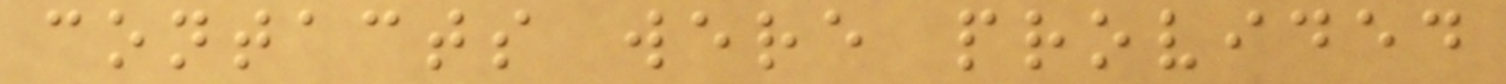contacts were provided
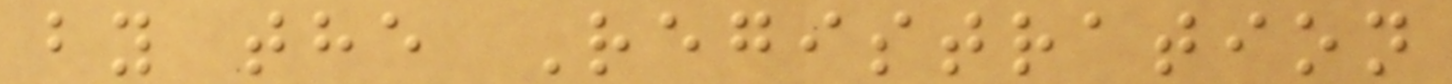by the Registration
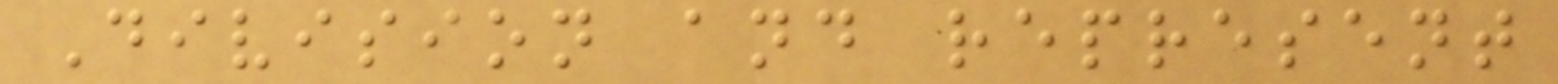Division and represent
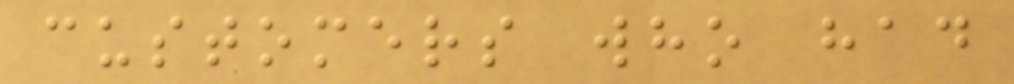customers who had
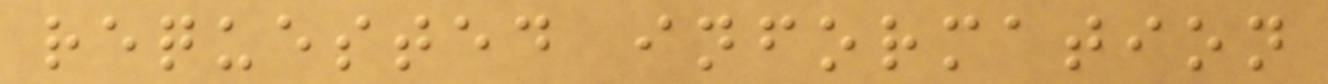requested information
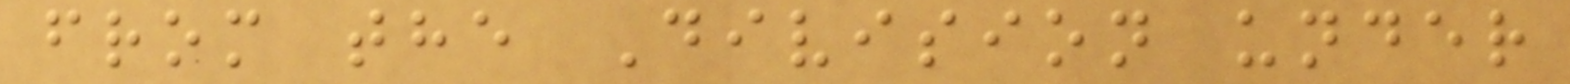from the Division under
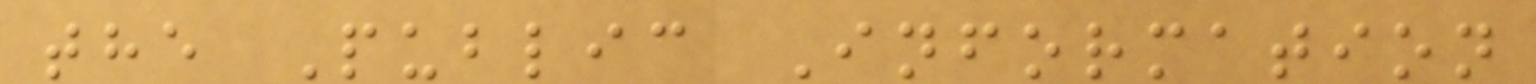the Public Information
